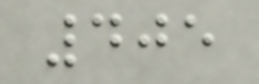405
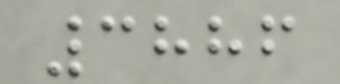3886
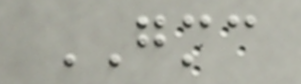GMC
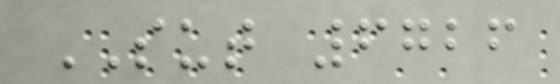SUT 6726
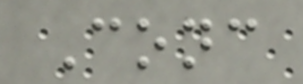Conc
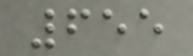655
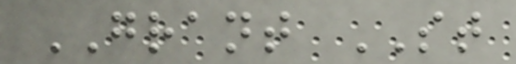GRANT ST
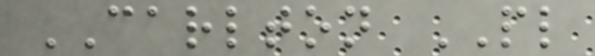CARLTON PL
